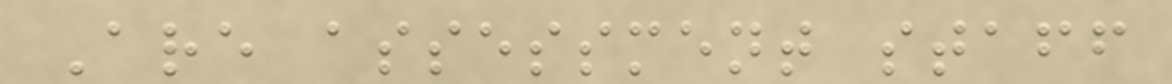Are assessment staff
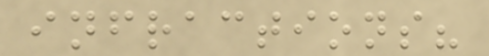infractions?
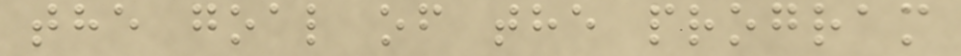the goal of the program
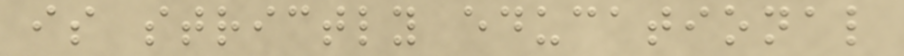is strictly educational
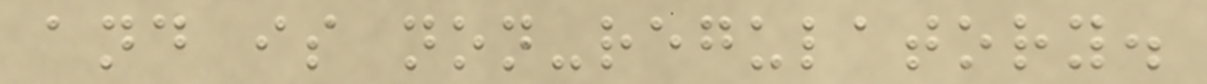and is non-regulatory.
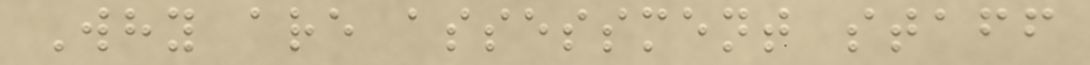Why are assessment staff
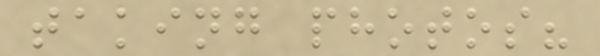taking photos?
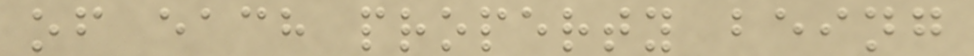of each property being
